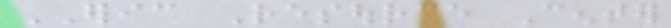ERIC Resource Center
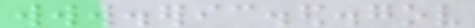www.eric.ed.gov
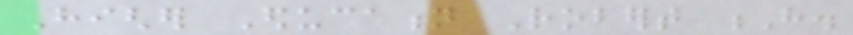Higher Education Robert H.
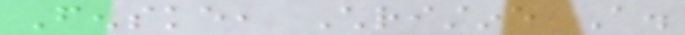Fenske, Christine A.
